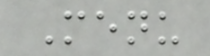Menu
